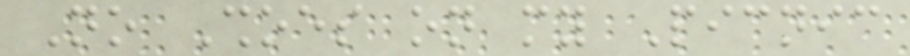No Shoes on my Picnic
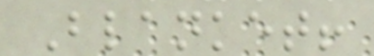Blanket!
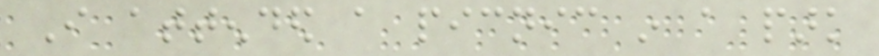I attended a picnic in a park
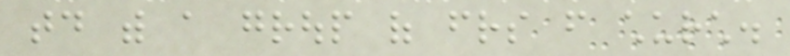today with a group of friends from church.
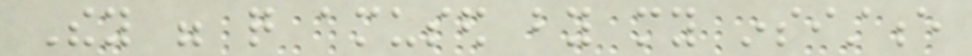They were quite amused by my insistence
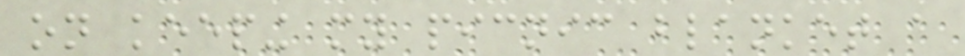on keeping my picnic blanket a
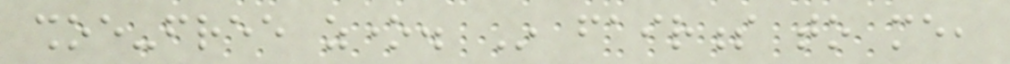shoe-free zone. In fairness to me,
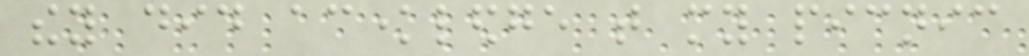they did acknowledge that my picnic
